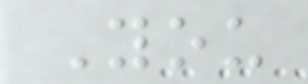You
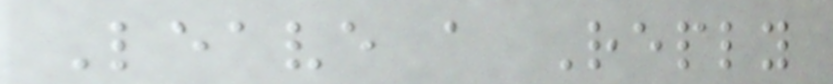Leave a Reply
